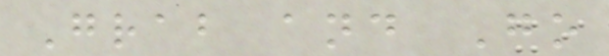Grab and Go
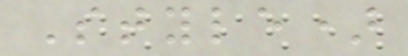Style)
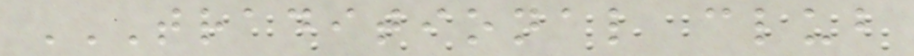TRADITIONAL CLUB
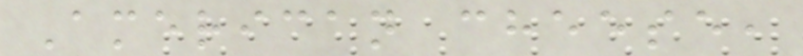American cheese,
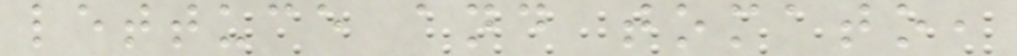lettuce and tomato,
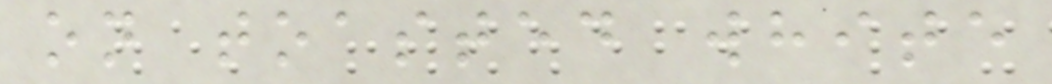on toasted white
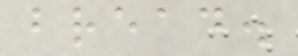bread.
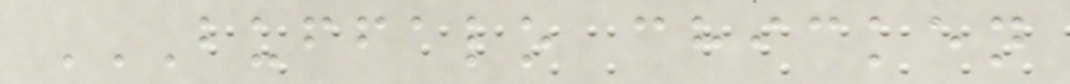BUFFALO CHICKEN
